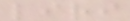liri
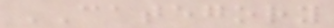CATEGORY
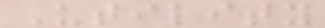Utility
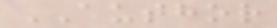AUTHOR
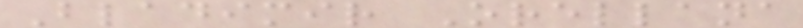Bladimir Orellana
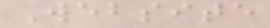Website
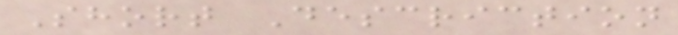Short Descriction
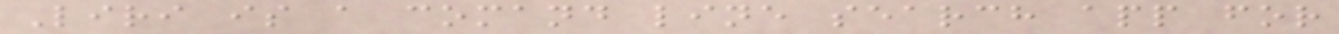Liri is a comand line search app for
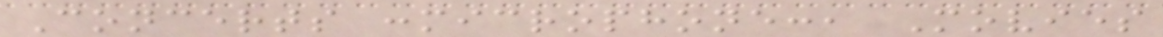Concerts :microphone:, Movies
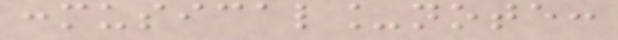:musical_note:
